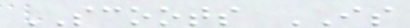SCOOTS IS
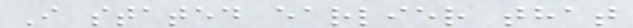I stated earlier that
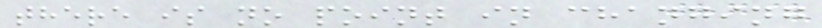there is no point in changing
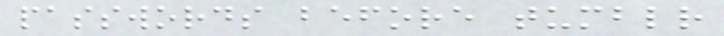passwords before tumblr
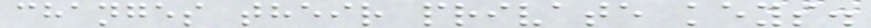changes their private keys.
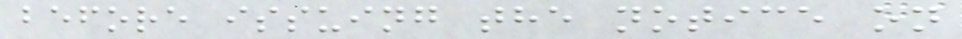before issuing the notice on
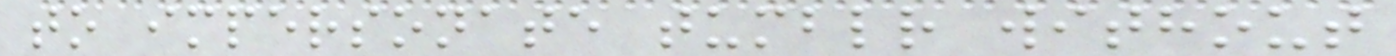to impersonate tumblr without
